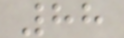88
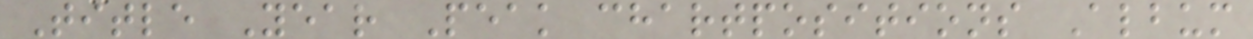Title Year Peak chartpositions Album
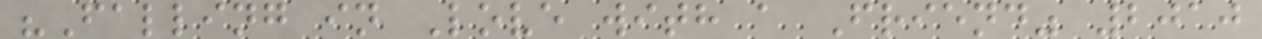"Falling in Love with a Friend" 2010
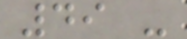49 -
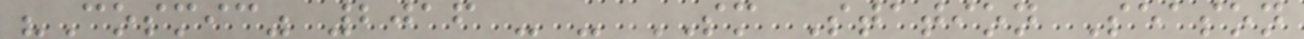"Cosmic" 2016 - - SM Station Season
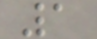1
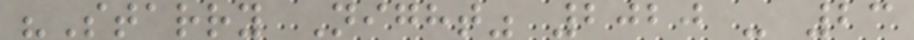"Starry Night" 2020 - 23
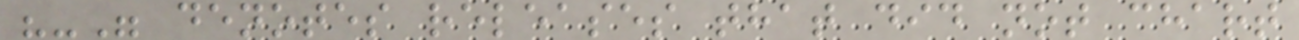"-" denotes releases that did not chart
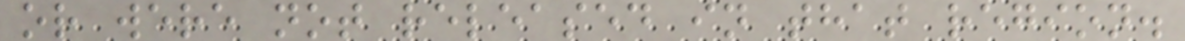or were not released in that region.
